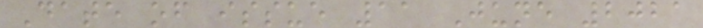Date of issue 11 June 2021
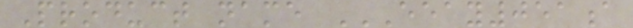Product name EEAY051A
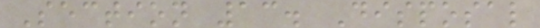Section 13. Disposal
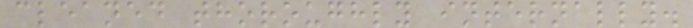cleaned thoroughly internally.
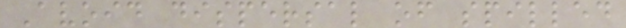Avoid dispersal of spilled
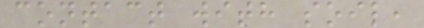contact with soil,
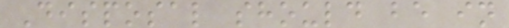Disposal should be in
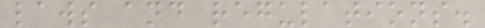laws and regulations.
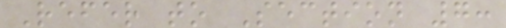Refer to Section 7:
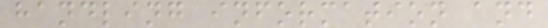handling information and
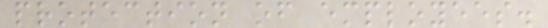protection of employees.
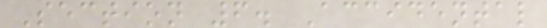Section 6. Accidental
